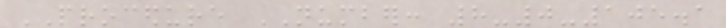PROCEDURE NUMBER: 8-0-105.1
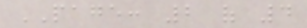PAGE: 2 of 4
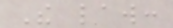The law:
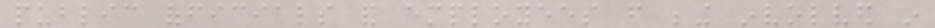public officials and employees from being involved in
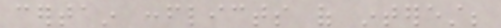certain conflicts of interest;
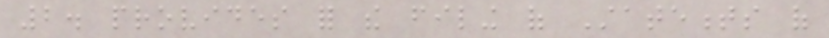2. provides for the filing of Statements of
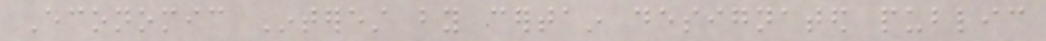Economic Interest by certain designated public
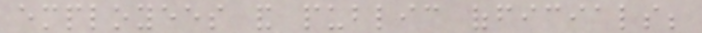employees and public officials;
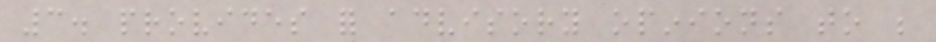3. provides for advisory opinions to be
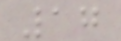17
